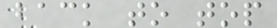back to top
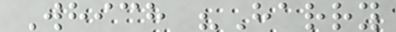Which "Harry
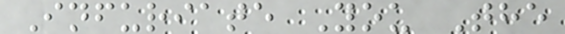Infuriate You The
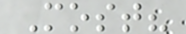Most?
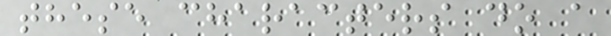these characters do a
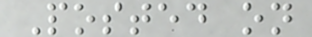Posted on
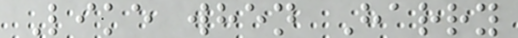Like when Harry
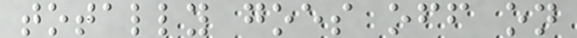totally goes off on
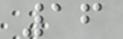16
